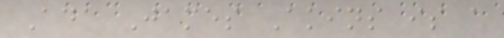Ada James Akins is a
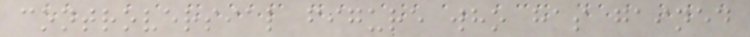controversial figure who has gained
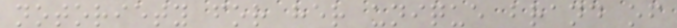notoriety for her unique brand of
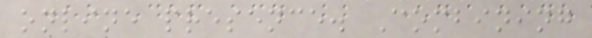online presence. Combining
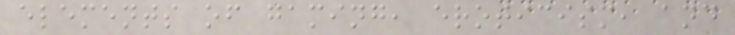elements of gaming, eroticism, and
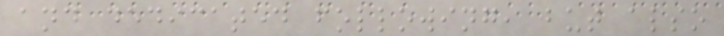and dedicated following, but also
